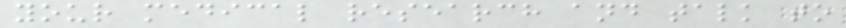your medical research and talk to
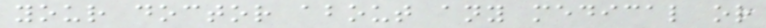your doctor about any medical or
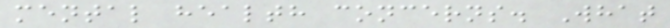mental health concerns. What
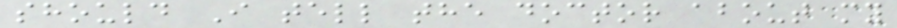should I tell the doctor about my
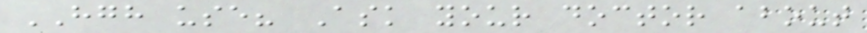HGH use? Ask your doctor about
